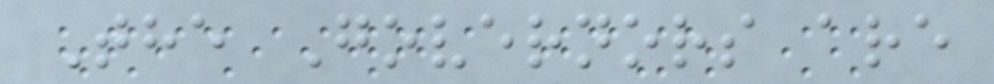The Governors are
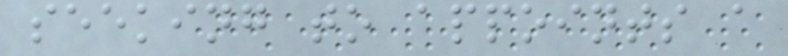seeking to appoints a
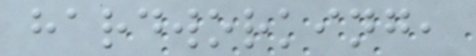hardworking,
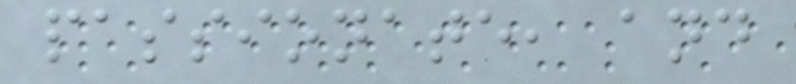passionate, and
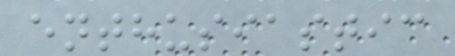enthusiastic
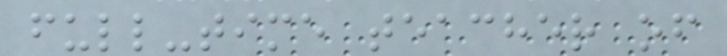full-time teacher of
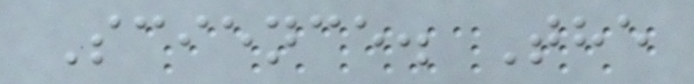Science. The
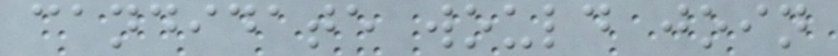candidate would join
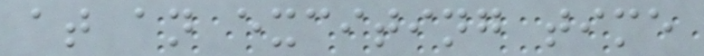at an exciting time
